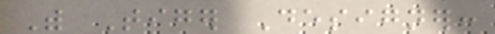With Tiger Designer:
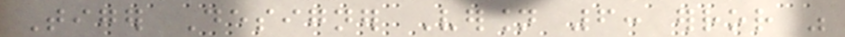Tiger Designer Version 6: error was
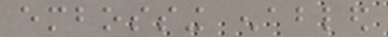embossing enabled
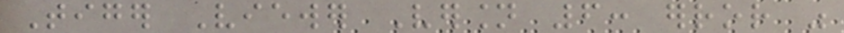Tiger Viewer Version 6: error was
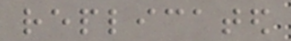replicated
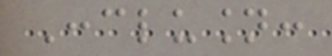Conclusion:
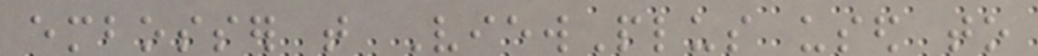embosser that ViewPlus used to
